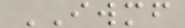IWMF
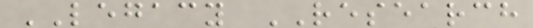LEGACY RESEARCH
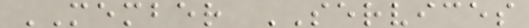MEMBER SERVICES
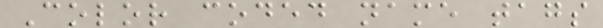Color coded name tags
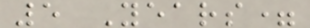5 Years=
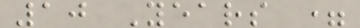10 Years =
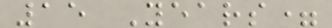15 Years=
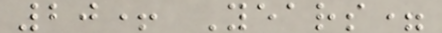20+ Years=
